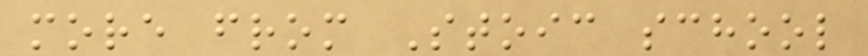more from Stoic school
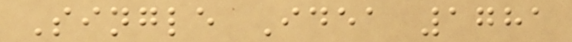Single Idea 1781
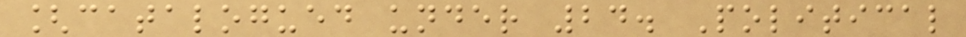[catalogued under 24. Political
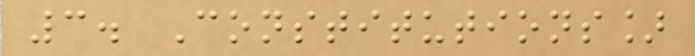3. Constitutions]
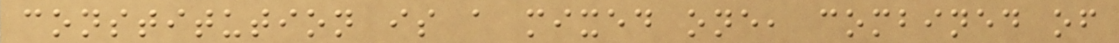constitution is a mixed one, combined of
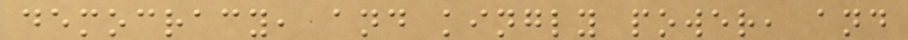democracy, and kingly power, and
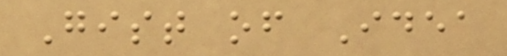Gist of Idea
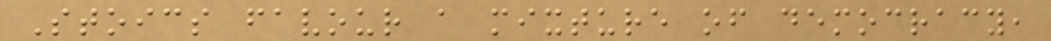Stoics favour a mixture of democracy,
